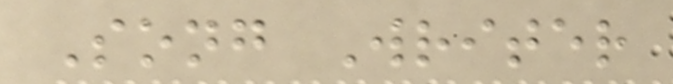Song Writer
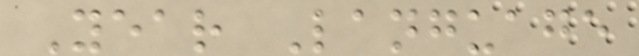Year Language
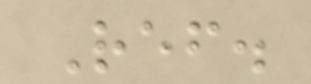Ref.
